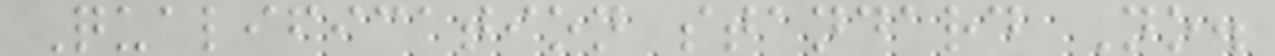Qualification standard No.
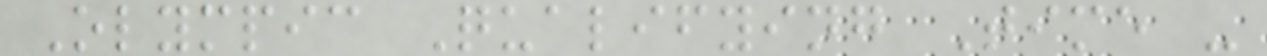Olympic Qualifying Time -
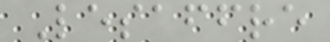Lesaffre
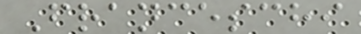Franceschi
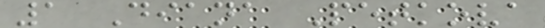1 Diana Petkova
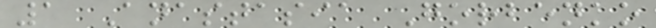1 Anastasia Gorbenko
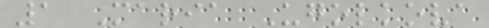1 Maria Ugolkova
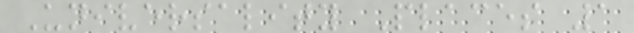Universality Places 1
